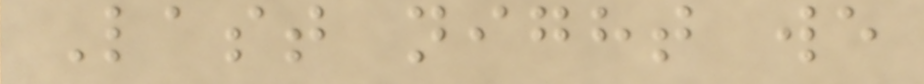Last night we
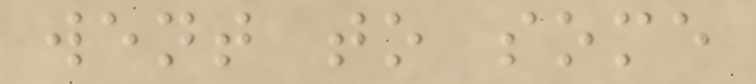went to some
